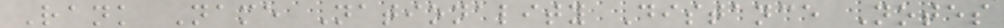Rank Name Nationality Distance Notes
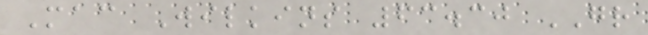Mac Wilkins 63.30 GR
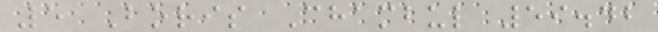5 Boris Chambul 59.42
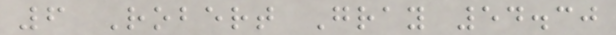6 Robert Gray 54.30
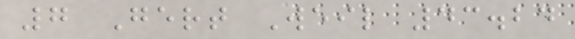7 Gert Weil 43.24
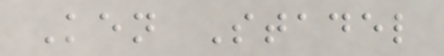Ken Stadel
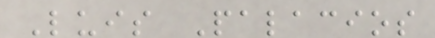Luis Palacios
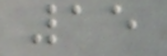15
